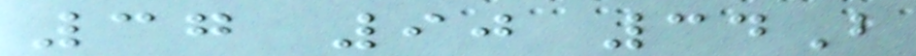37 90 34B
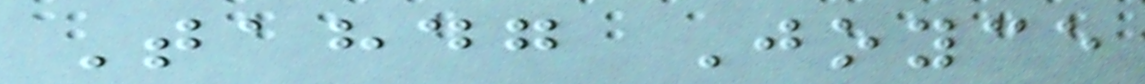Tahdg Joyce
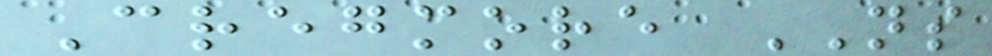Cregmore NS
